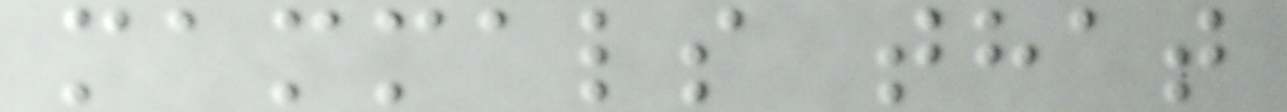mammals that
